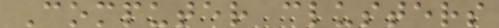Computer clusters
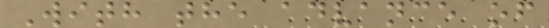With the advance of
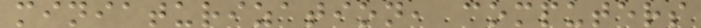miniaturization, computers
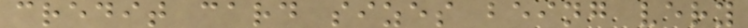credit card sizes being very
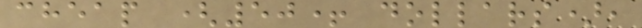cheap (50+ dollars),
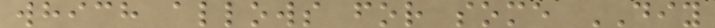which allows for some DIY
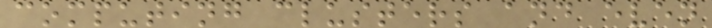computing clusters and even
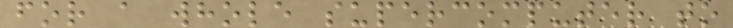for a whole supercomputer to
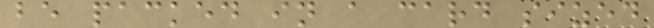be packed in a card sized
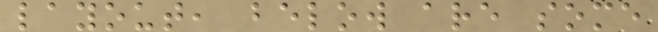layout, below are some
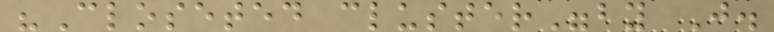"Closeted cluster"by J.
